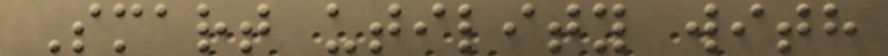Smart utility with
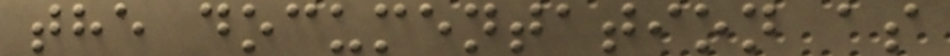the documentation as
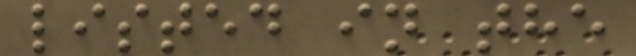listed in the
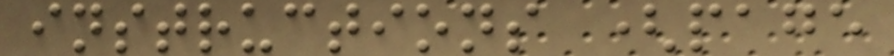instructions (page
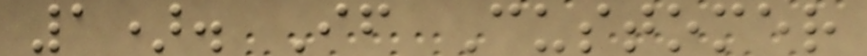1). If Customer
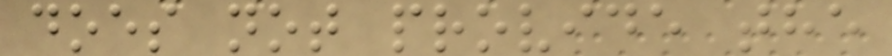does not provide the
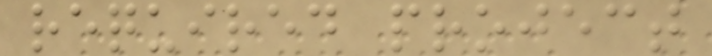required project
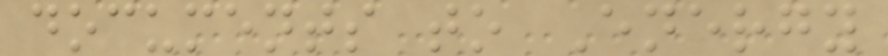documents to Energy
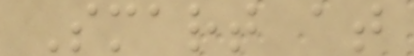Smart at
